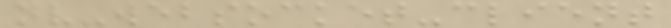nv-websocket-client
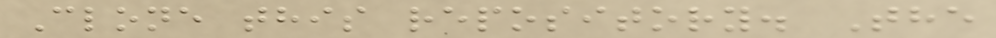Clone this repository. The
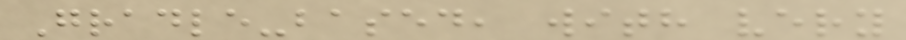Gradle-based, with very
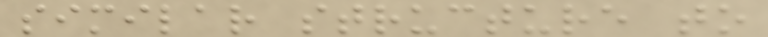similar structure to
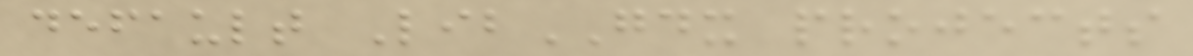default LibGDX projects
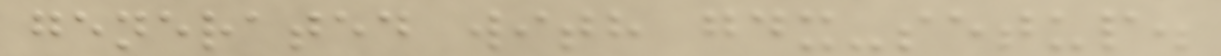generated with gdx-setup.
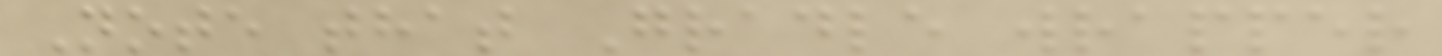Note that Gradle wrapper
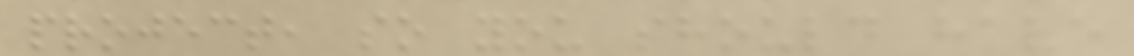project, so you should have
